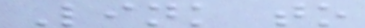Link to
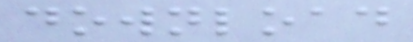download
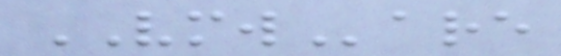VMWare
